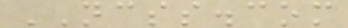NCSS.com
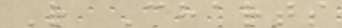R Charts
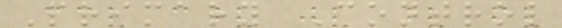Primary Control
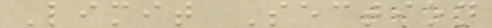Limit Section
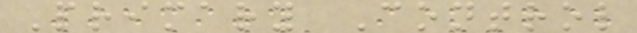Primary Control
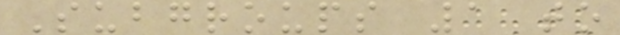Subgroups 1 to
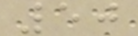50
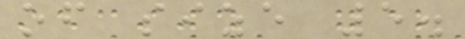of size 5.
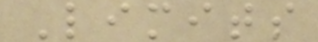Limits
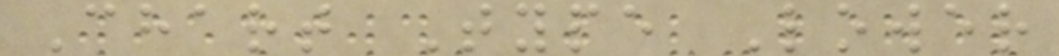Chart Type Lower
